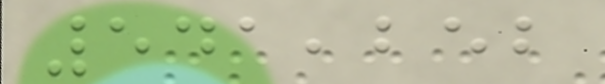541,252
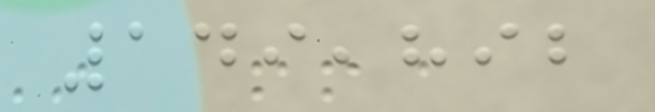149,892
